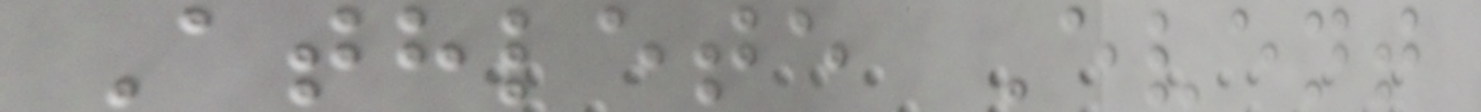Athlete Event
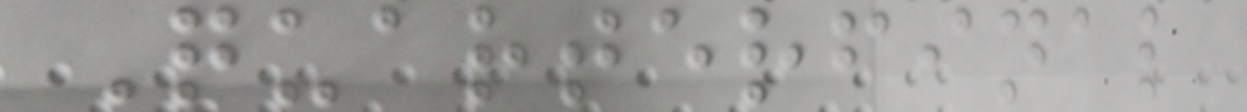Quarterfinal
